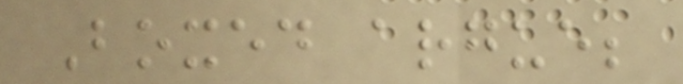Boxed argue;
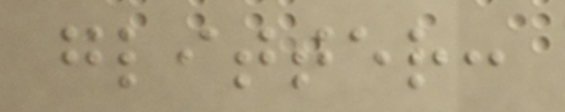glitter:
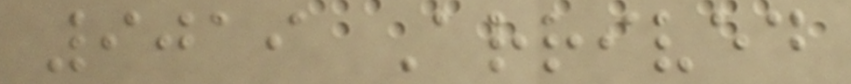9019 Arrived
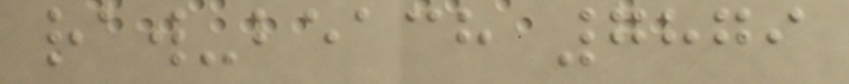raw-beach 7879
